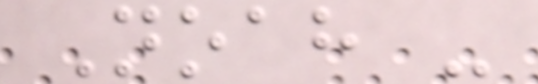Noah -
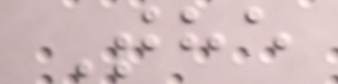The
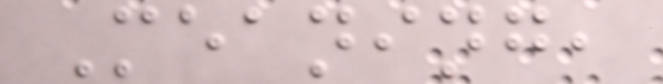Meaning,
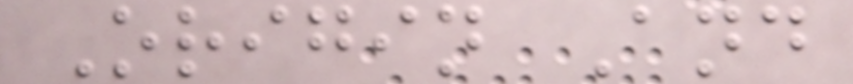Origin And
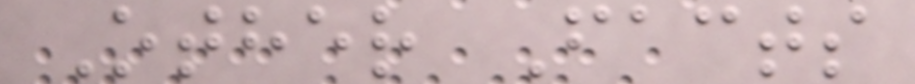Other Facts
